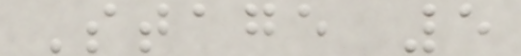Stage 5
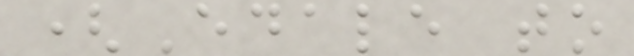(Edale to
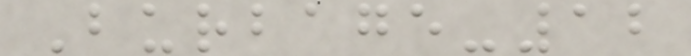Burbage-12
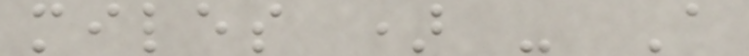miles ) - A
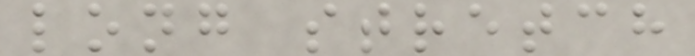long stretch
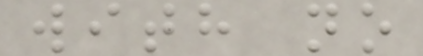with no
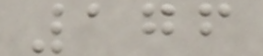176
